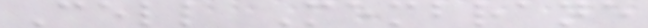Cell Membrane
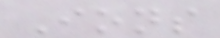Ions
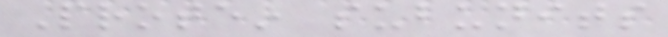Protein subunits
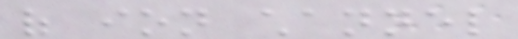of ion channel
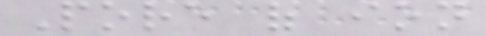Pore of ion
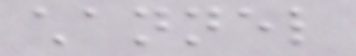channel
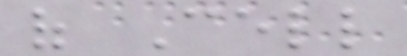of Cell
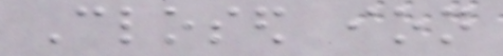Closed ion
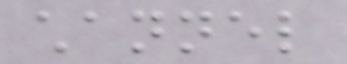channel
